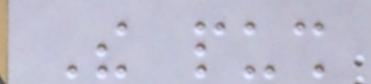The push
